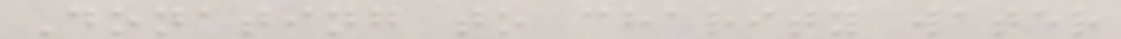Donating to charity water
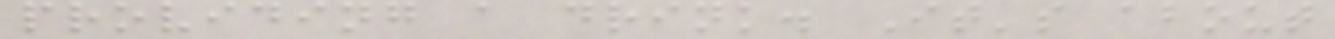providing a drink. It's about
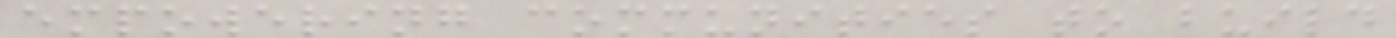empowering communities to build
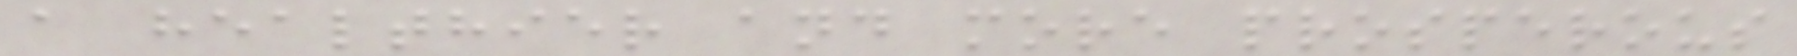a healthier and more prosperous
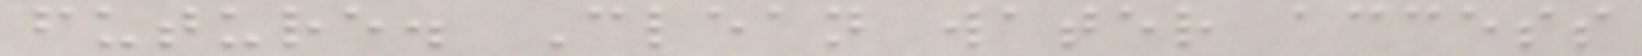future. Clean water access
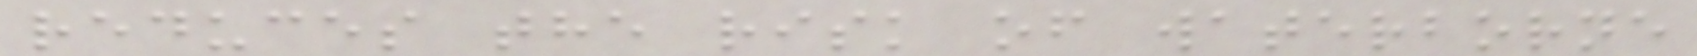reduces the risk of waterborne
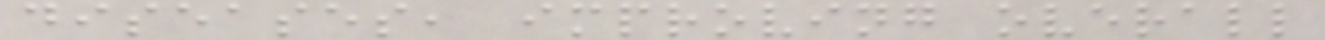diseases, improving overall
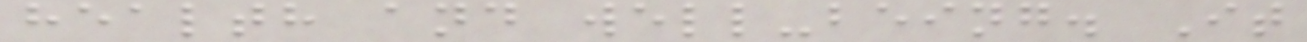health and well-being. It
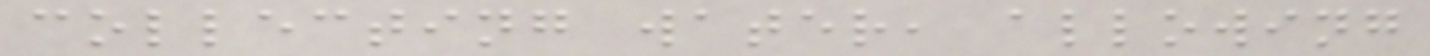collecting water, allowing
